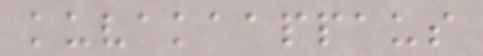kuvakaappaus
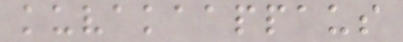kuvakaappaus
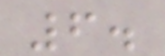6.
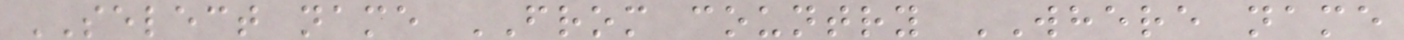SELECT name FROM country WHERE name
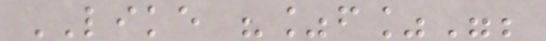LIKE "%f%";
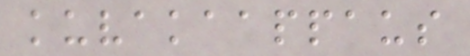kuvakaappaus
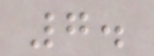7.
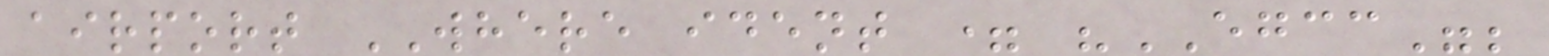airport WHERE ident = "EGCC";
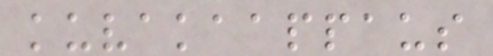kuvakaappaus
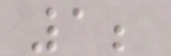1;
